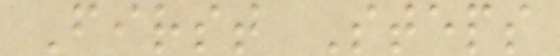First Steps
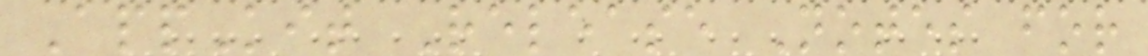AppKit Release Notes for
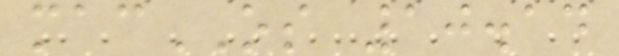macOS 10.14
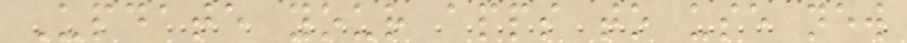Update your apps to use new
